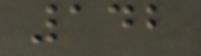142
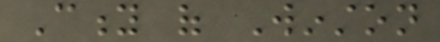City of Winston
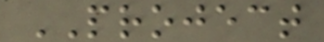PROJECT
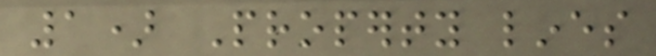1) Property lines
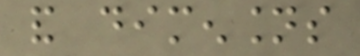and dimensions
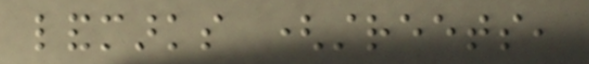landmarks (streets,
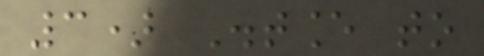3) Distance to
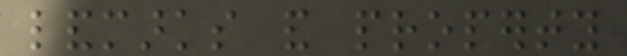landmarks and property
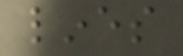lines
